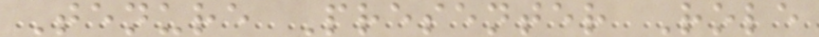Tenure Presenter Role
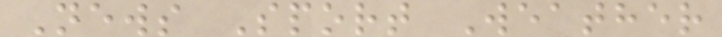News Sport Weather
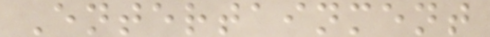Entertainment
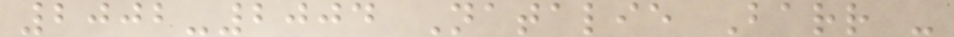2002-2004 Natalie Barr -
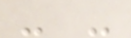- -
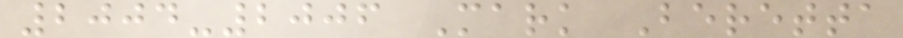2004-2006 Mark Beretta
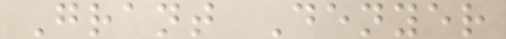Grant Denyer
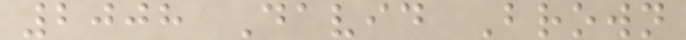2008 David Brown
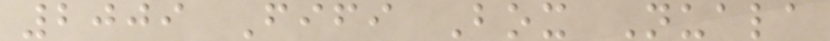2009 Fifi Box Nuala
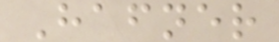Hafner
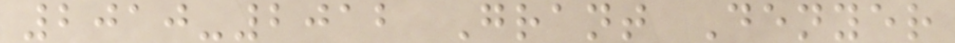2010-2012 Grant Denyer
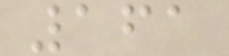161
